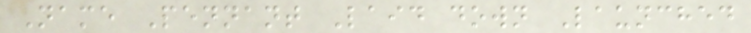Name Pennant Laid down Launched
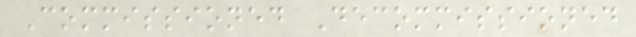Commissioned Decommissioned
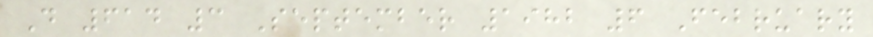D 614 3 September 1982 6 February
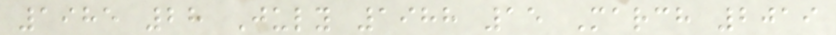1985 28 July 1988 15 March 2019
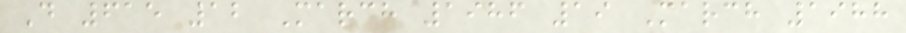D 615 12 March 1986 19 March 1988
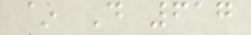~ D 617
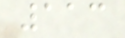113
